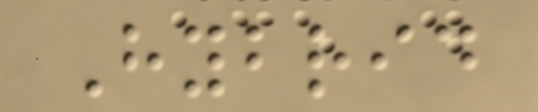Hybrid
